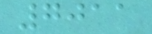7011
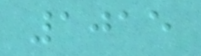1015
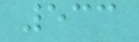533
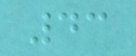43
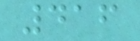416
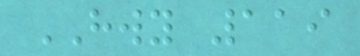HWY 119
